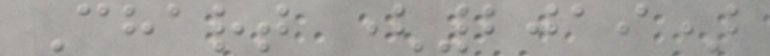Chart (2019)
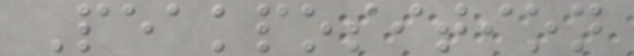Peakposition
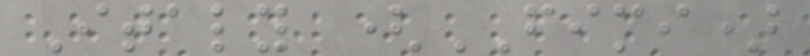Italy (FIMI)
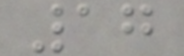17
